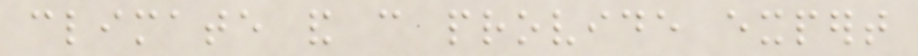climate and can provide expert
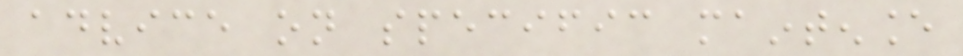advice on specific maintenance
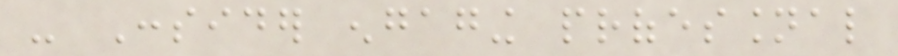- Consider engaging professional
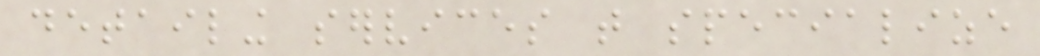detailing services that specialize
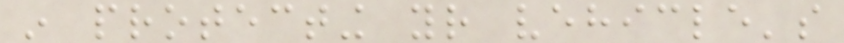in protecting your vehicle's
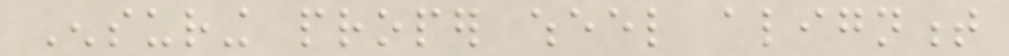Ensuring proper wheel alignment
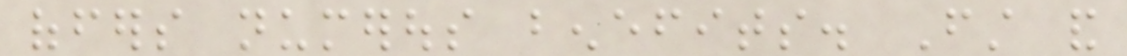offers numerous benefits. First and
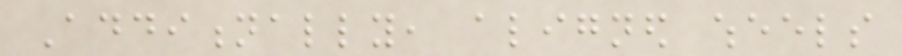Additionally, aligned wheels
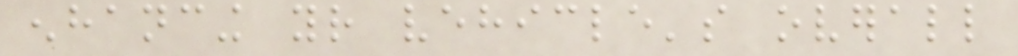enhancing your vehicle's overall
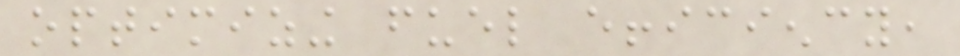optimizing fuel efficiency,
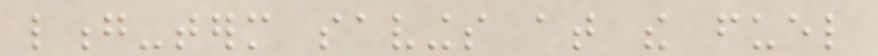long-term savings at the fuel
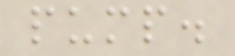pump.
